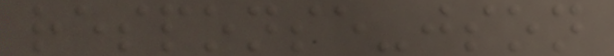response-json
